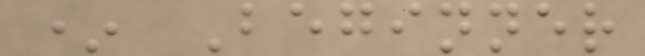* Beginner
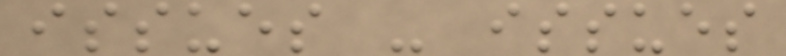issues - issues
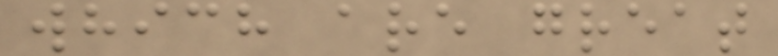which are great
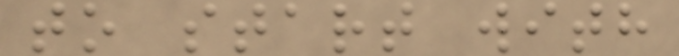to start with
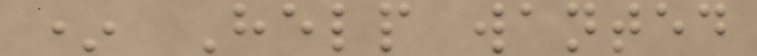* Help wanted
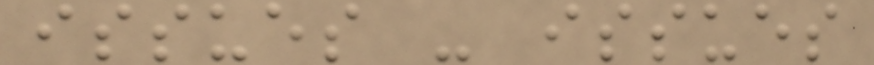issues - issues
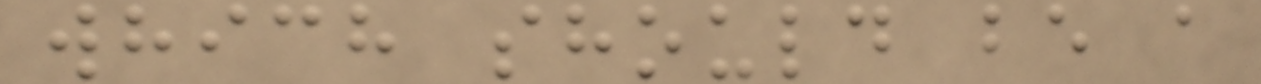which should be a
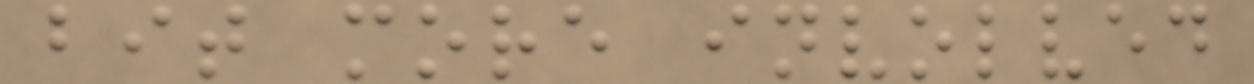bit more involved
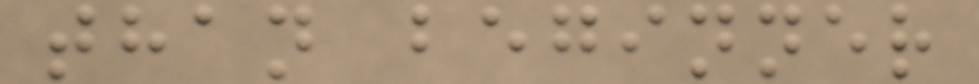than beginner
